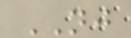NJ
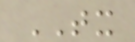TX
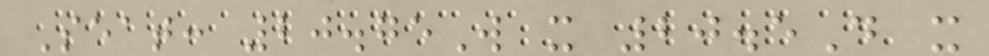Seat: 20.75W x 20.5D x
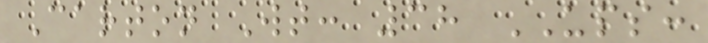Carton Wt: 38 UPS:
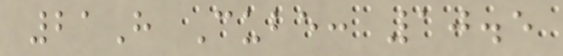21H Cube: 10.5
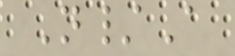N/A
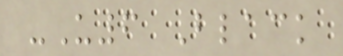-U6 Black
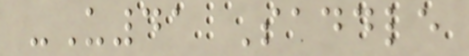-U41 Saddle
